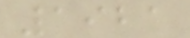1921
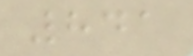841
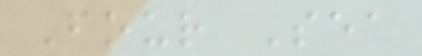Four Sea
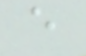e
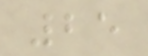25
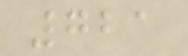721
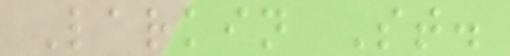Larkin St.
